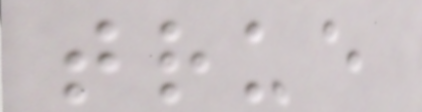true
